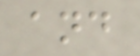and
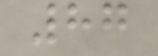87
